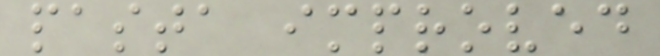pasta improved
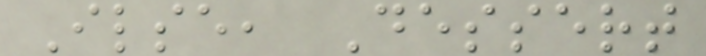Ilse, Dessert
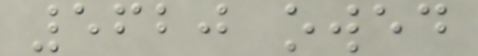5620 owed
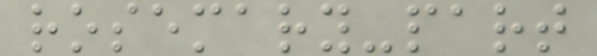rosemary-part
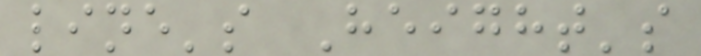line's Height's
